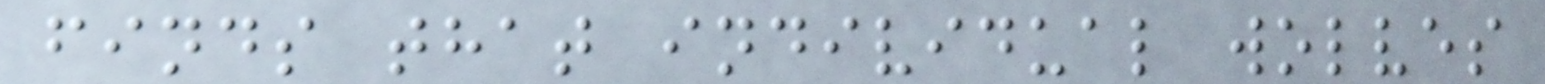finds that individual wolves
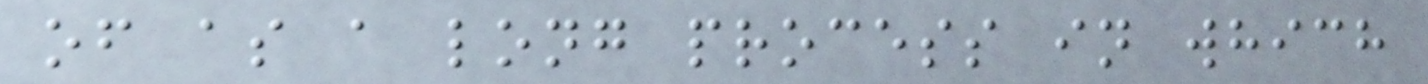of as a long process in which
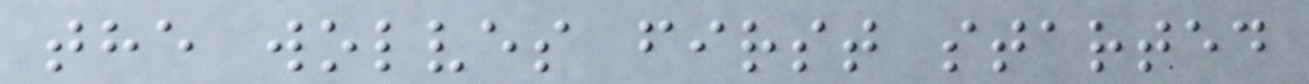the wolves first started
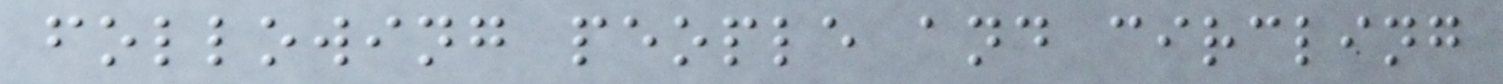following people and circling
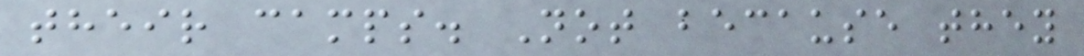their camps. Not because they
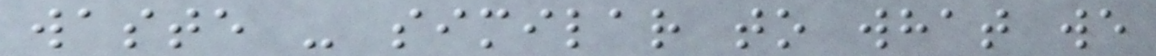waste - similar to what we
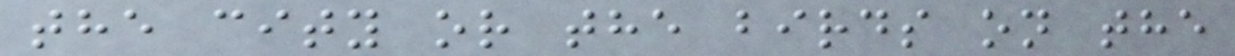the city or the birds on the
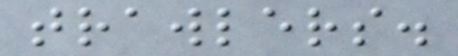trawlers.
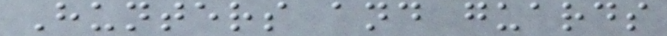Hunters and guards
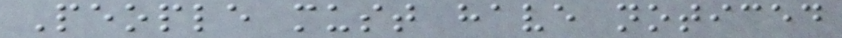People must have noticed
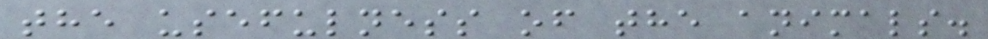the usefulness of the animals.
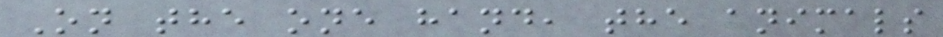On the one hand, the animals
